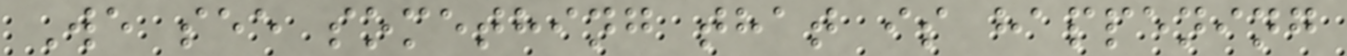We see something that is happening
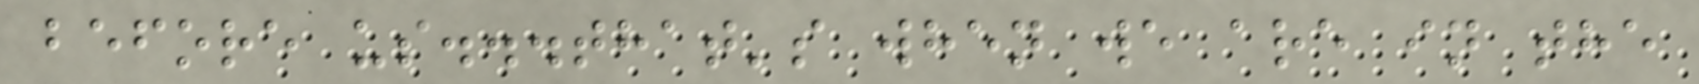before us...that's when we are in the
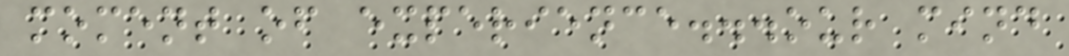moment of experience...our mind
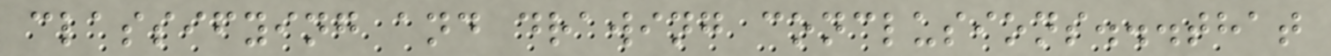classifying and drawing conclusions...that
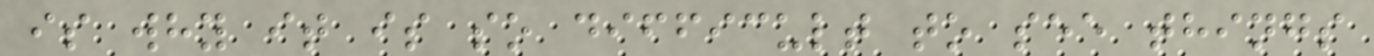is why it is so difficult to see things
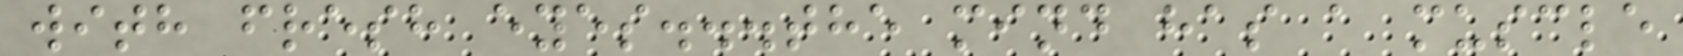with fresh eyes...the mind has a muscle
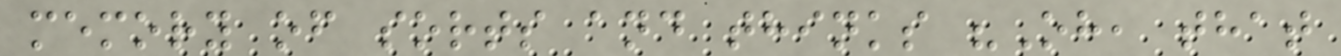memory of sorts and thinks "Oh, that
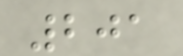201
